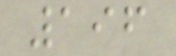196
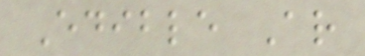Edible Ar
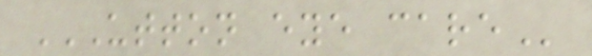UTTON EYE CARE
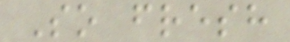So fresh
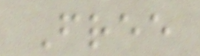Free
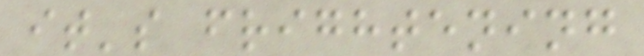it's frightening
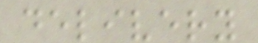delivery
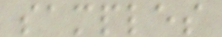samples
